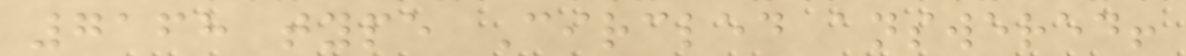7168 type Circled answered!
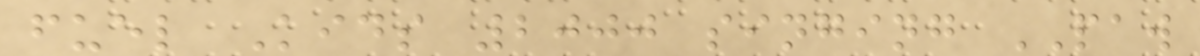fuel Kids 2000 singing PAW
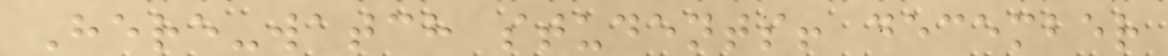Here-watch students! december
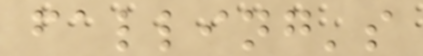falling's
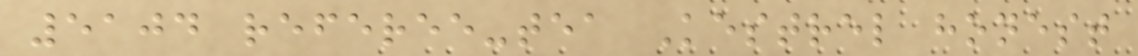5104 referee-tea Kestrel honest
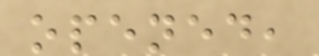opened,
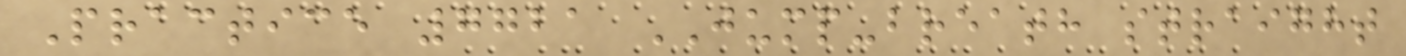Practice 7721 JUMP-breath straight
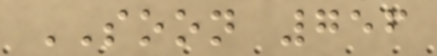SOON 756
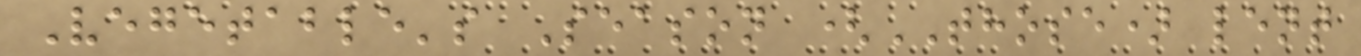Vegetable's Season (THOSE) lent
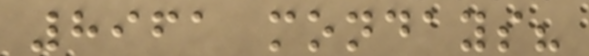8961 mondays?
